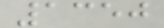1350
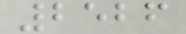2526
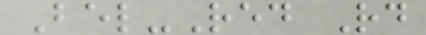Bel-Red Rd
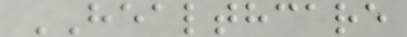HEALTHCARE
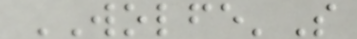WOLFE'S
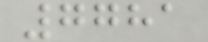7781
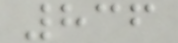836
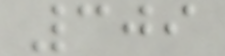309
